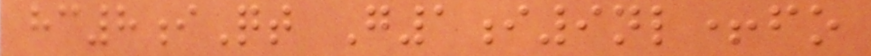hc8iQt G1i9nl+fo
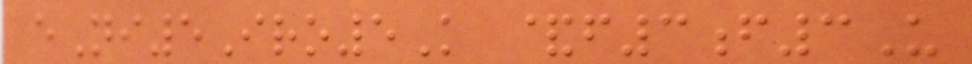eNi5Iro5K &f3f3U
